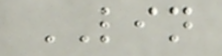LIN
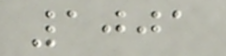1001
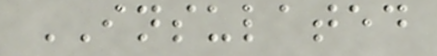INSULATED
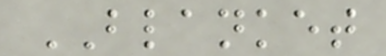BLANKET
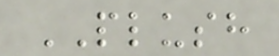PLUSH
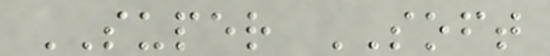SUPER SOFT
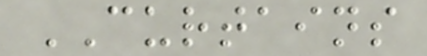CURTAINS
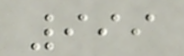999
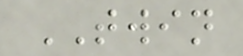TWIN
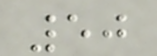50
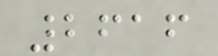2616
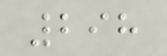298
